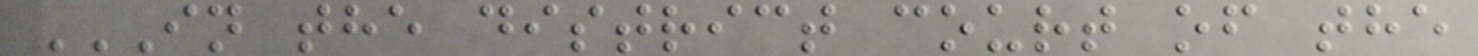IN THE DISTRICT COURT OF THE
